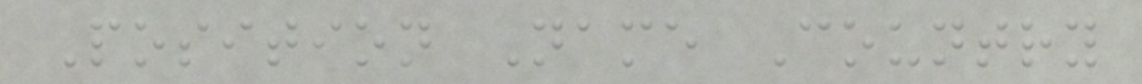Position Name Country
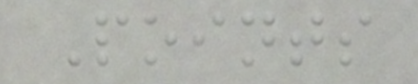Points
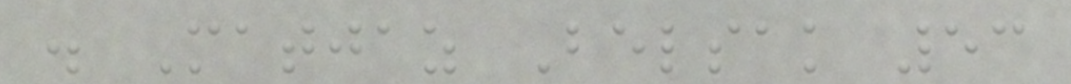. Matjaz Belsak 53
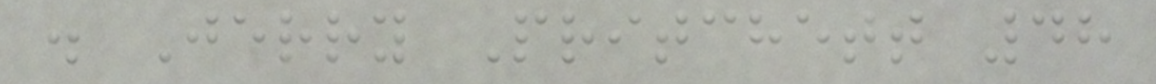. Jerry Pritchett 48
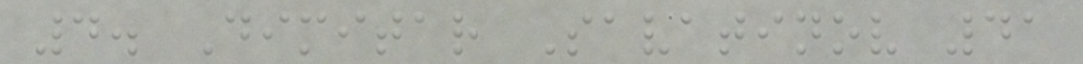4. Dimitar Savatinov 41
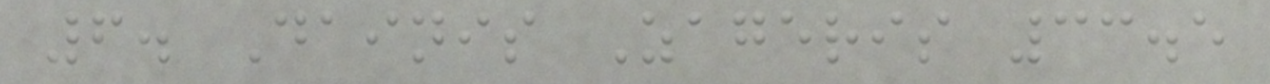6. Dainis Zageris 33.5
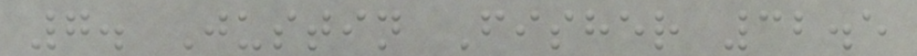7. Justin Fisher 32.5
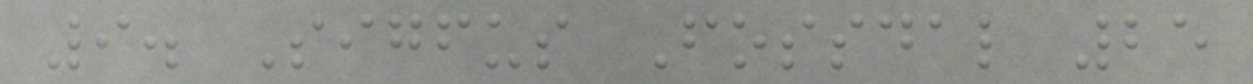9. Sigfus Fossdal 25
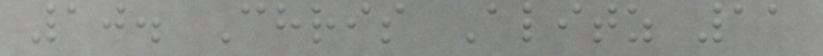10. Chris Alitz 11
